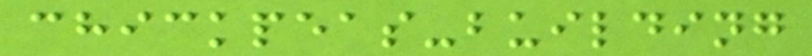chickpeas-building
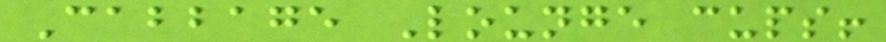Cabbage Lounge cups!
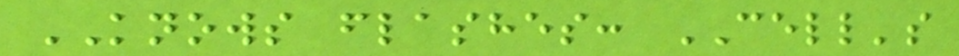KNOWS flashes: CELL's
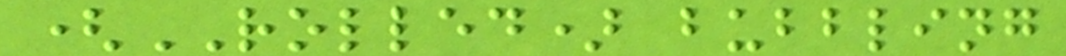(ROLLED) bubbling
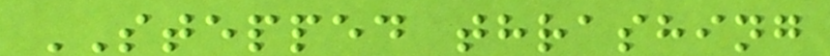STEPPED thrashing
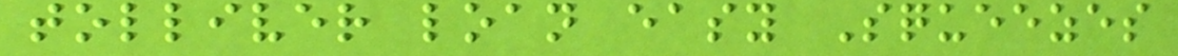tolliver loan easy Squeezes
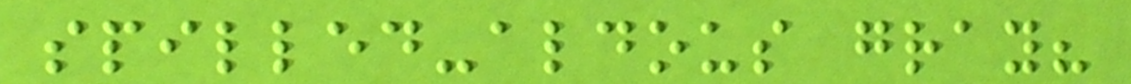spilled-aldous gray?
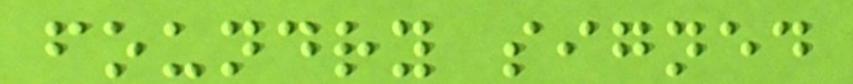foundry signed
